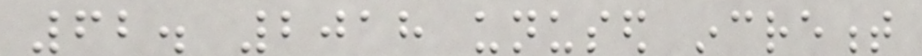62. 2018 unused increment
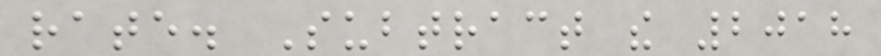rate. Subtract the 2018
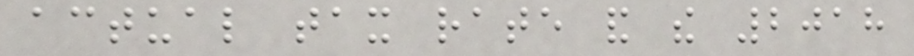actual tax rate and the 2018
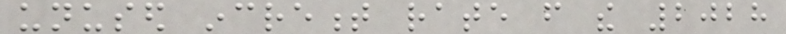unused increment rate from the 2028
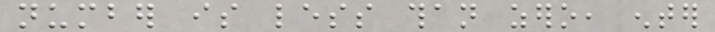number is less than zero, enter
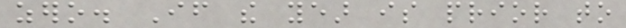zero. If the year is prior to
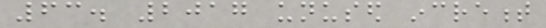63. 2017 unused increment
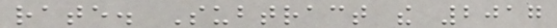rate. Subtract the 2017
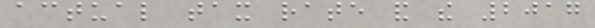actual tax rate and the 2017
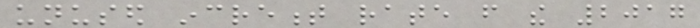unused increment rate from the 2017
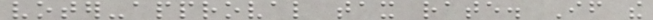voter-approval tax rate. If the
